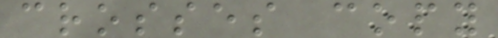crosses copy
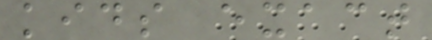kids exact
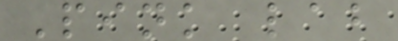Pink lab
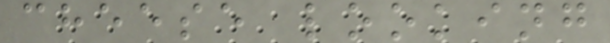cheese looking
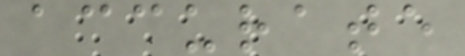accurate
